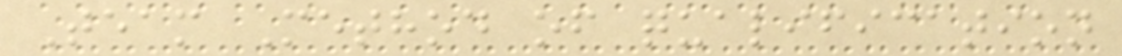Team Method of qualification
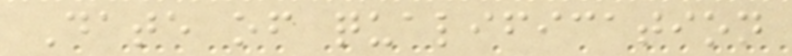Date of qualification
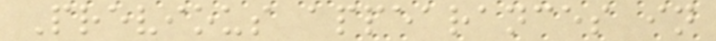Previous appearances in
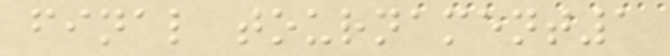final tournament1
